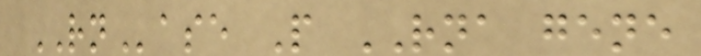RNase P RNA gene
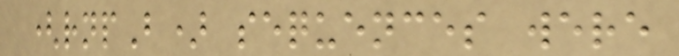(rnpB) sequences were
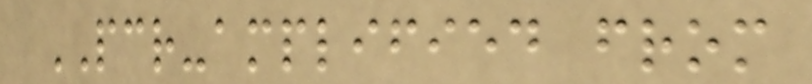PCR-amplified from
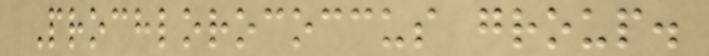Prochlorococcus group.
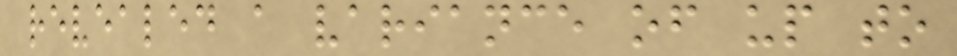revealed a variance of up to
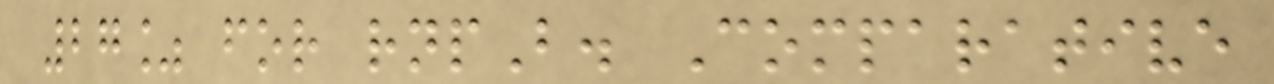27% for rnpB. Comparative
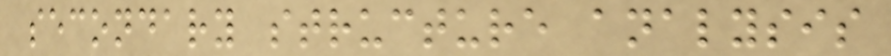secondary structure analysis
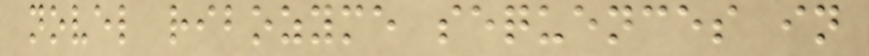novel ribozyme sequences in
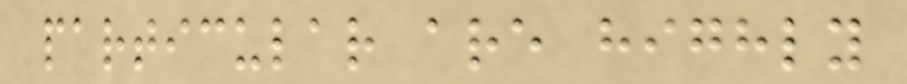particular are highly
